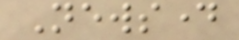Newsday
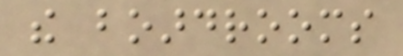the boardrooms
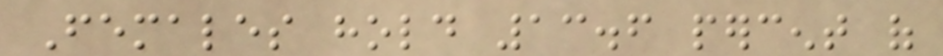Females hold 13.6 percent of
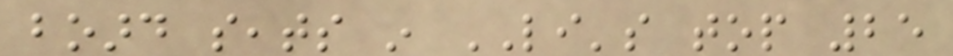board seats in LI's top 25
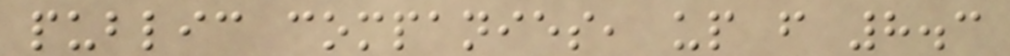public companies, up from 8.3
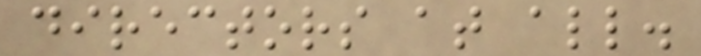directors at all.
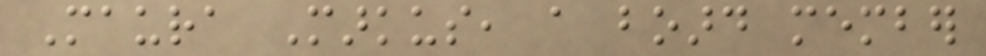Maura Markus, a board member
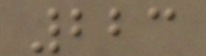223
